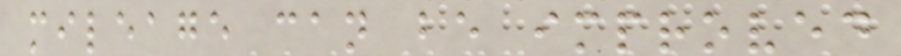mileage can be improved
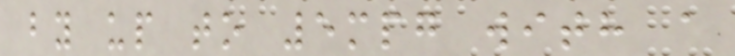by up to 5mpg with a
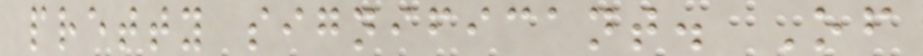pretty significant. Of
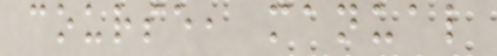course, manual
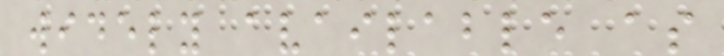widely available as
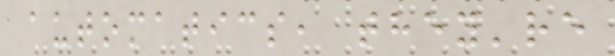automatics, they're
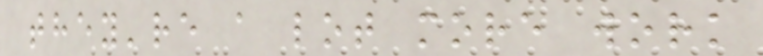they're a lot more work
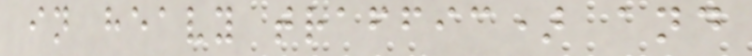in heavy traffic) and
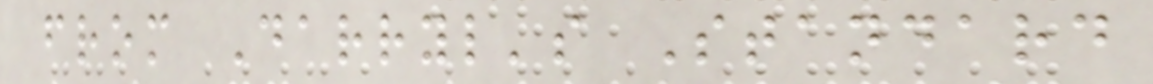from Darryl's Standard
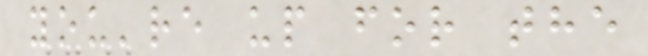you're up for the
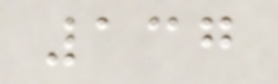137
